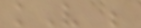kV ;
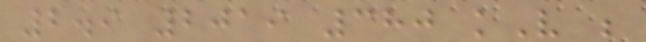2.9 2019 380 kV ;
